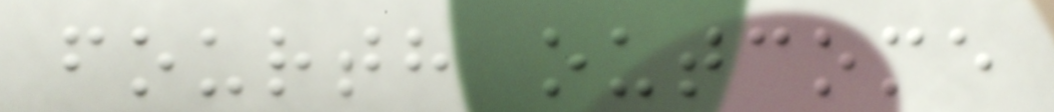fourth outcome
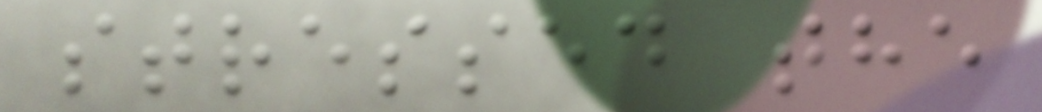stressed the
